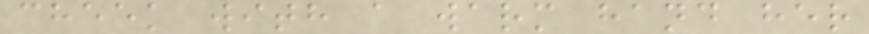cheek with a warm hand her
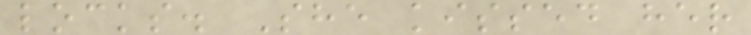locks. She kissed her
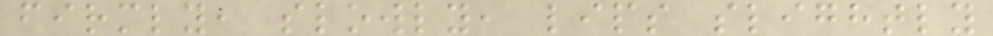firmly, slowly, lips slightly
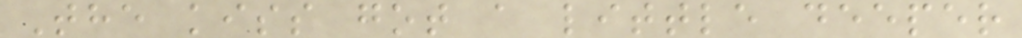The kiss got a little deeper
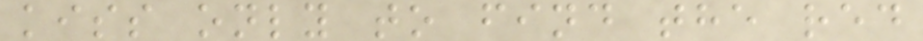kiss only to find the red
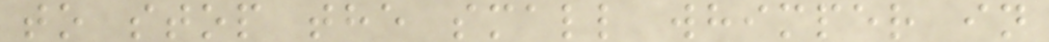to stop the small whimper in
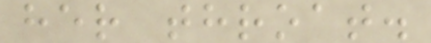her throat.
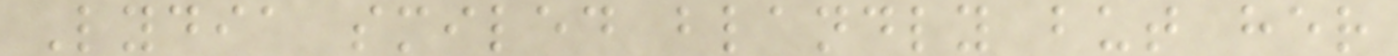Lydia smiled blandly but her
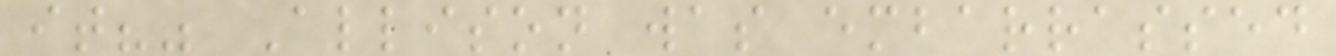it?" Allison was embarrassed
